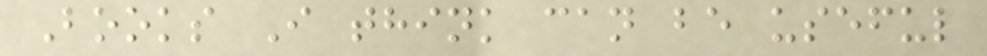Books I think can be useful
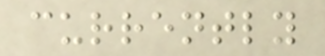currently
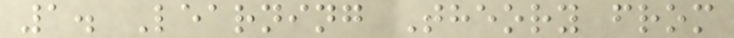1. Learning Theory from
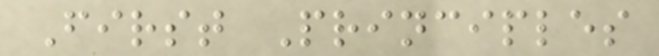First Principles
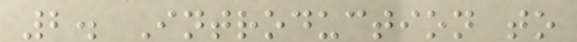2. Introduction to
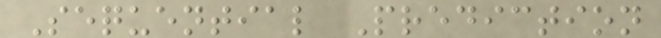Sequential Prediction
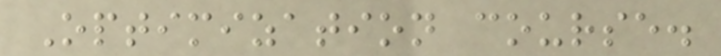Optimization course.
